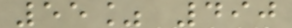55% 490
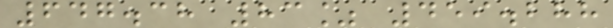647.38 83% 459.288
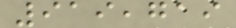919,719
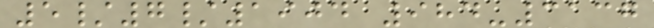5/7/1904 984-3137
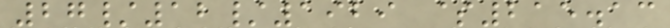27/12/1929 $215.13
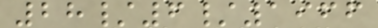28/6/1966
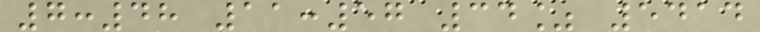7:48 11:57 34% 5414
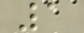1
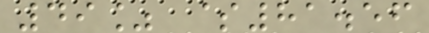49% $81.56
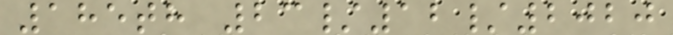185th 23/12/2020
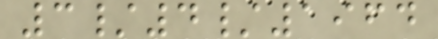3/4/1964
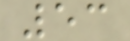53
